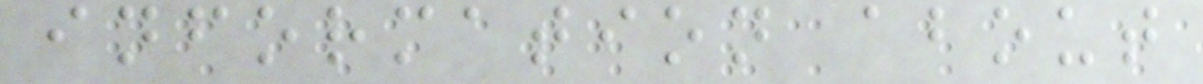information about
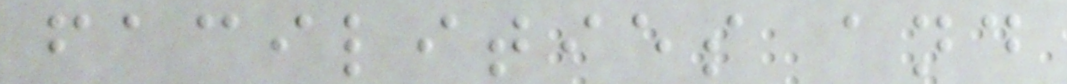facilities and
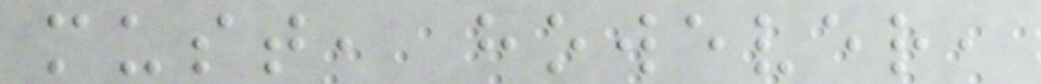must, however,
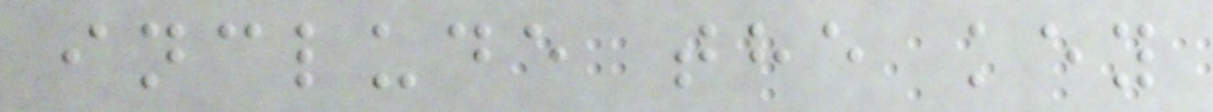include the key
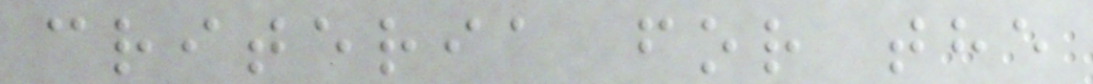criteria for the
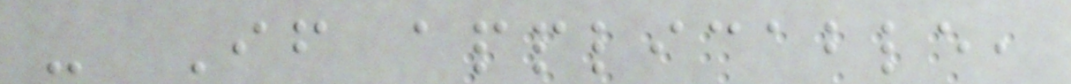- If applicable,
